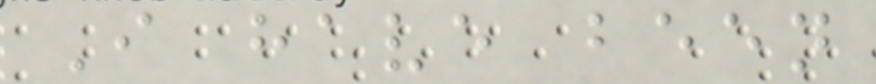I have been
